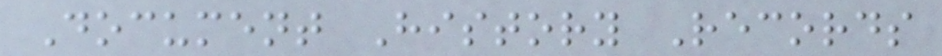Document History Records
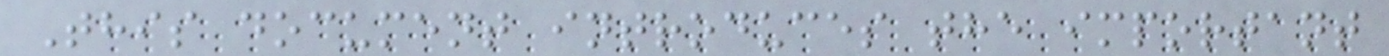This document introduces the important
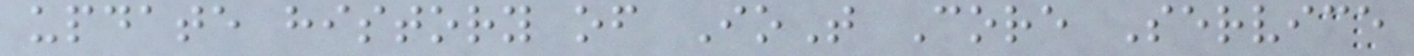update history of IoT Core Service
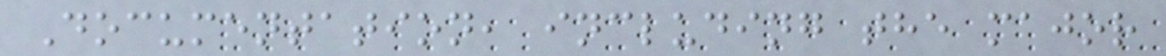Documentation, including the major
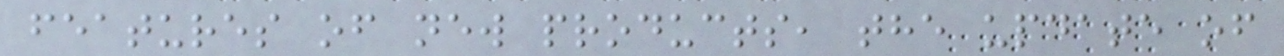features of new products, the update of
